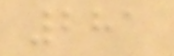281
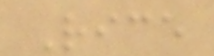Rice
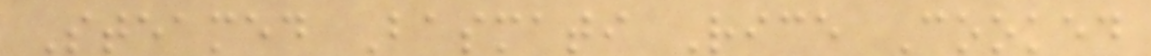Steamed Basmati Rice Cooked
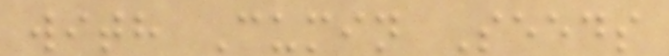with Cumin Seeds
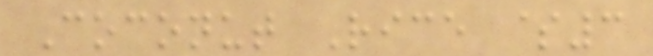Coconut Rice $3
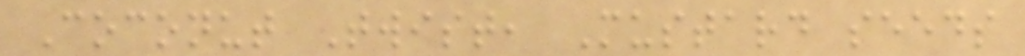Coconut Twist, Mustard seeds
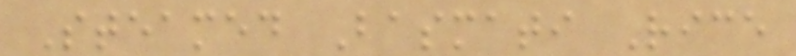Steamed Basmati Rice
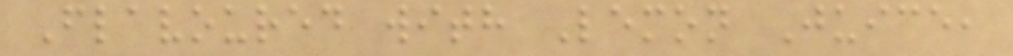Flavoured with Lemon Juice,
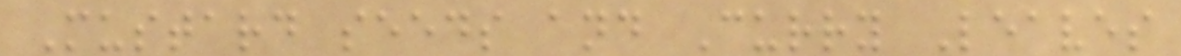Mustard seeds and Curry Leaves
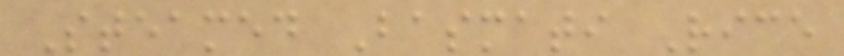Steamed Basmati Rice
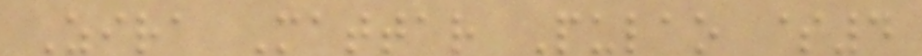Zira Mattar Pulao $4
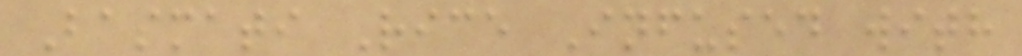Basmati Rice Infused with
